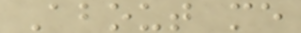About me
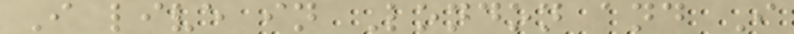I live in London and I
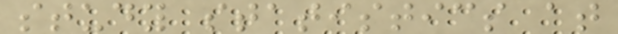study statistics at
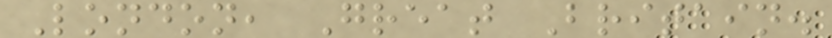London, Great Britain.
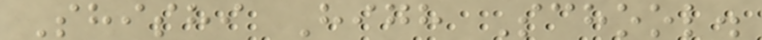Shishi High School.
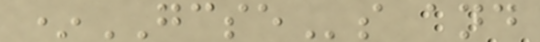*GCSEs and
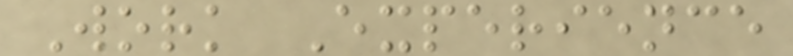Work Experience
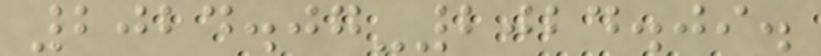2024.07-2024.09.
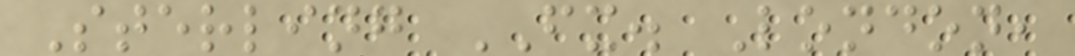Sterling FX. London,
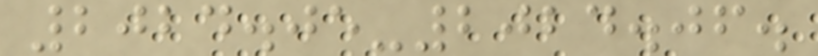2024.05-2024.06.
